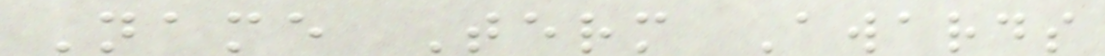Name Term Awards
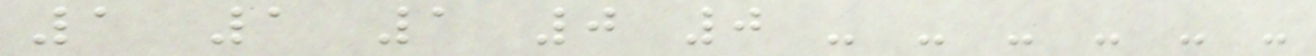1 1 1 0 0 - - - - - -
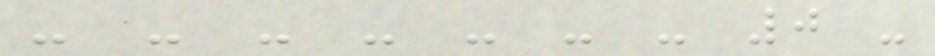- - - - - - - 0 -
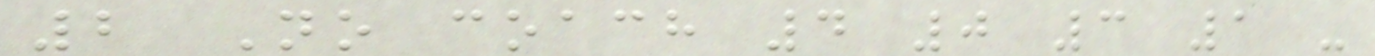2 No coach 4 0 3 1 -
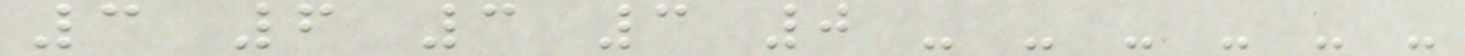3 6 3 3 0 - - - - - -
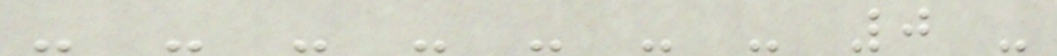- - - - - - - 0 -
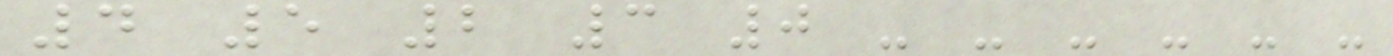4 5 2 3 0 - - - - - -
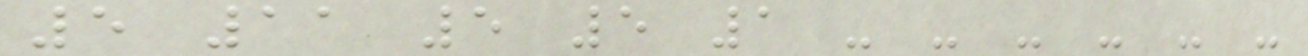5 11 5 5 1 - - - - - -
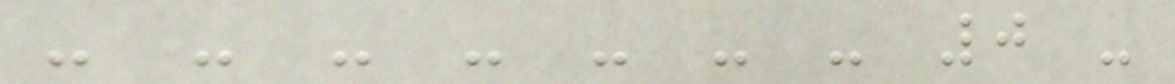- - - - - - - 0 -
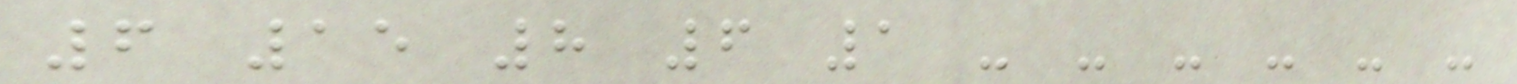6 15 8 6 1 - - - - - -
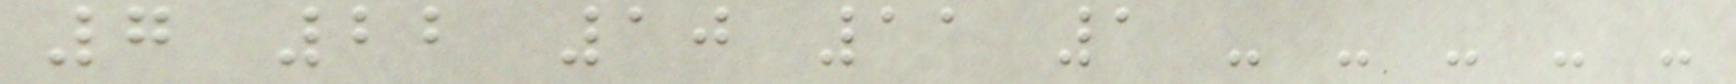7 22 10 11 1 - - - - -
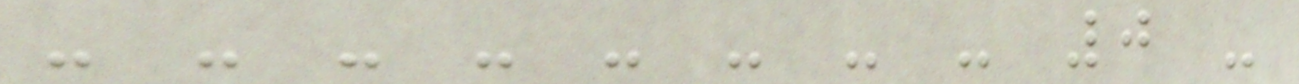- - - - - - - - 0 -
